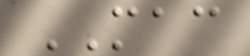MAC
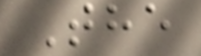The
